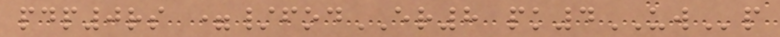pdp0rs =/fodER8 pk4UWp
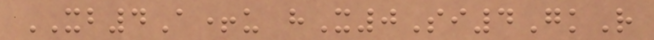XB4A+u hX0Si4GkR
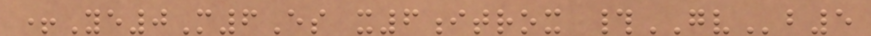+Ye0M6Es x6itrox #GVb5
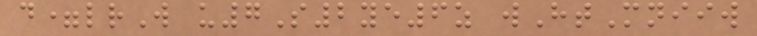d=lrW u7S2ye6z wHtMniiw
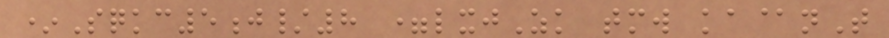*Sqkc5j/8 =lxjZk tmw ka@nT
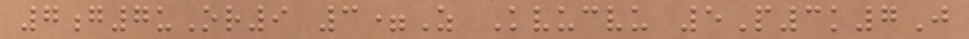7g7uOr9 3=Z Kvucvu 5P3k7J
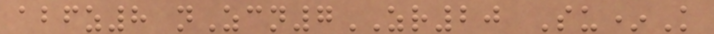abfz8 nZcn7ZR20 Su*K
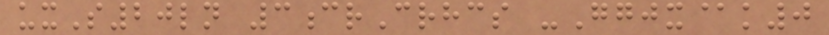uxS20ln 3crCrhcs -Ggjx@k0
